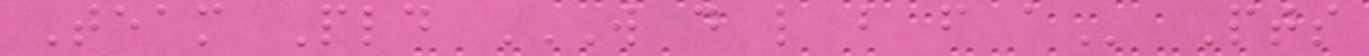Team Pld W D L B F A Pts
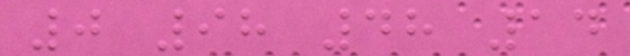0 98 48 14
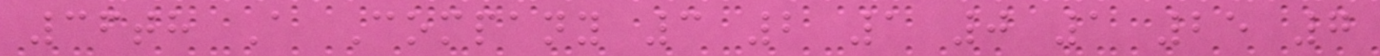36th A Company 3 2 1 0 1 25 7
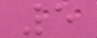5
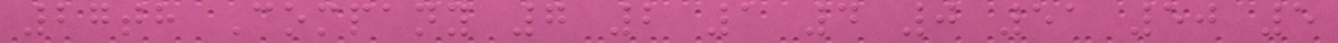27th Company 7 2 1 4 0 51 50 5
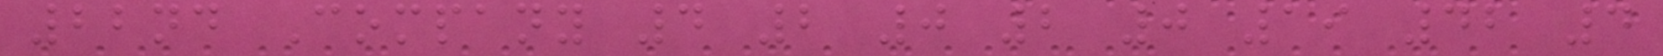22nd Company 4 2 0 2 0 19 42 4
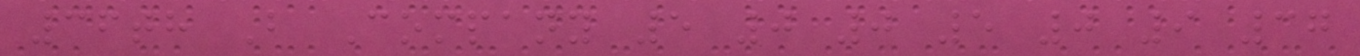36th B Company 5 0 0 5 0 9 37
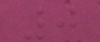0
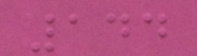144
